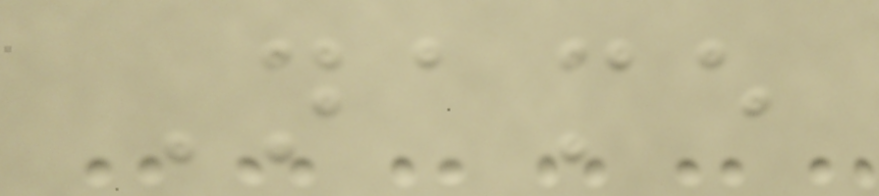Name
